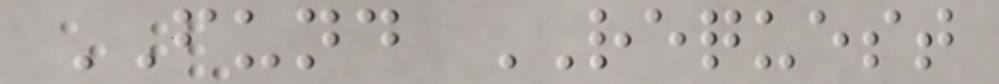FUND REQUEST
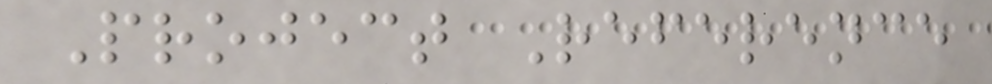Project Reference
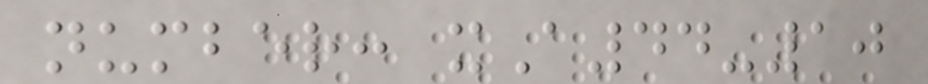number: xA44-10
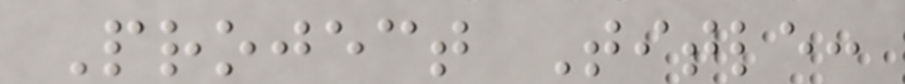Project Title:
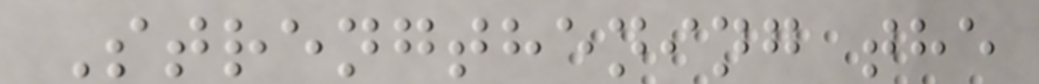Strengthening the
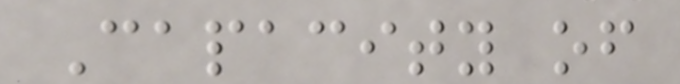Capacity of
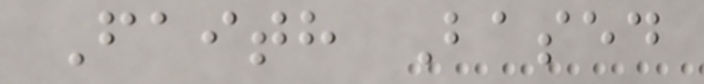Faith Based
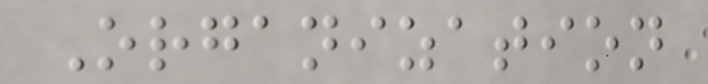Organization
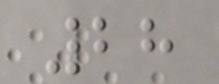28
